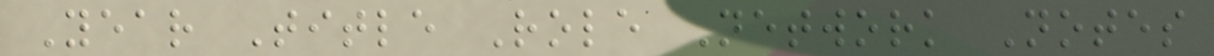Year Title Role Network Notes
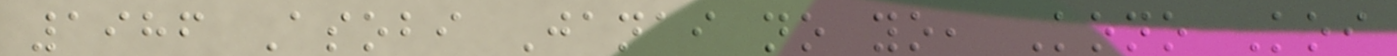1986 Asobi Janai no yo, Kono Koi
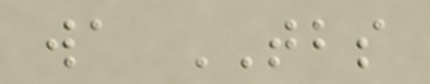wa TBS
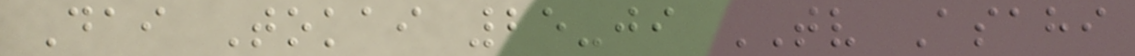Dai Tokai 25-ji TV Asahi
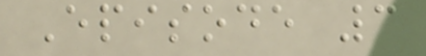Episode 3
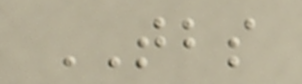TBS
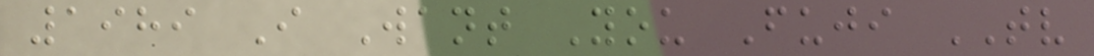1989 I Want You Fuji TV
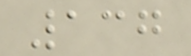137
